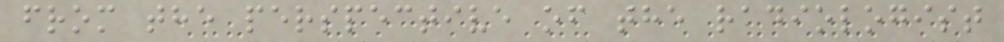from the perspective of the radiologist
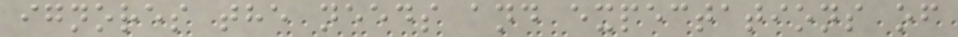ignores the needs and expectations of
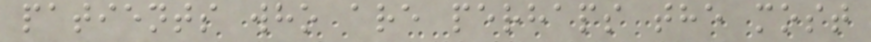patients who are perhaps the most
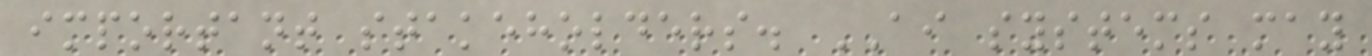important stakeholders. AI systems may
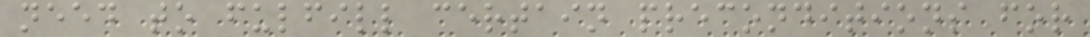need to fulfill certain preconditions for
